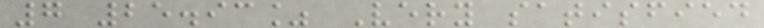7 25.93% Very satisfied
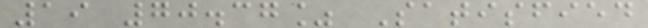19 70.37% Satisfied
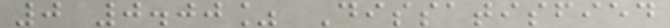0 0.00% Dissatisfied
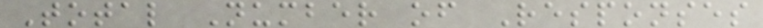Total Number of Responses
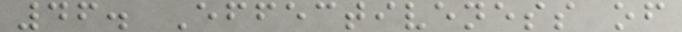46. Effectiveness of
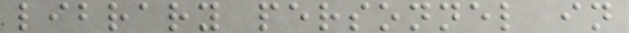library personnel in
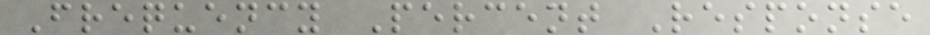Frequency Percent Response
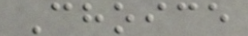Choice
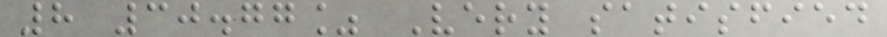8 30.77% Very satisfied
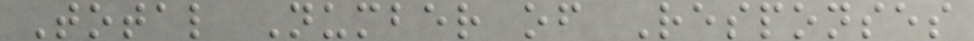Total Number of Responses
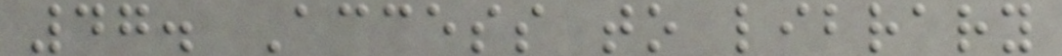47. Access to library
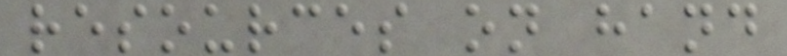resources on hand
